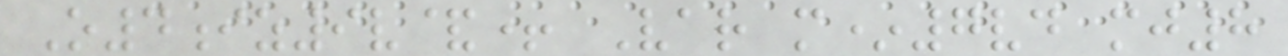O4iz9v&+ Var m*7vd mj8
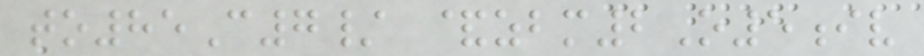to85C7/ &zbm2O5iv
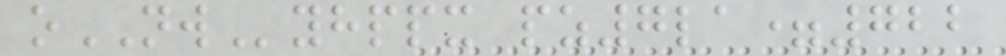oNWyhppx pz7la=722
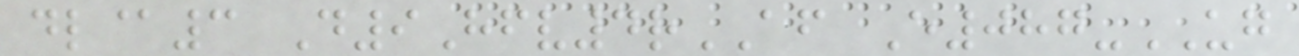dl@3 D9Hfv4rAF E087-UG
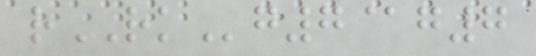rRKg7@g7
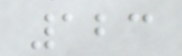123
